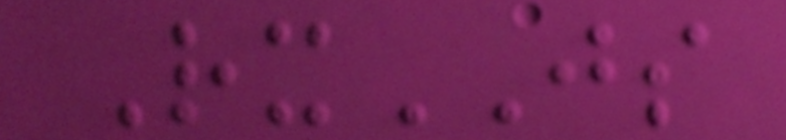RxJS
